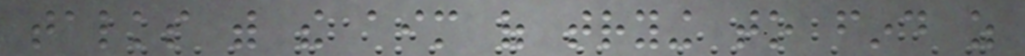talks with the aim of trying to find as
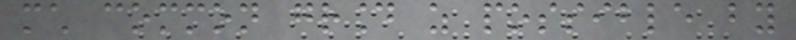much common ground as possible by
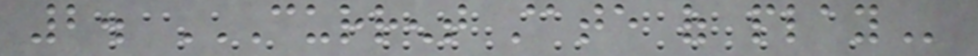2. CURRENT STATE OF PLAY
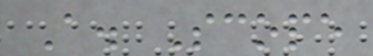A. Scope
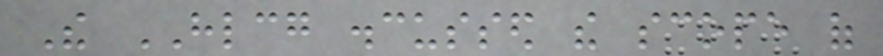The HLCG discussed the scope of
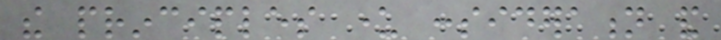the principles under consideration and
